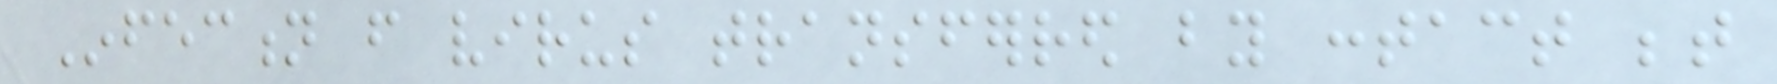Infection from virus transferred by contact between
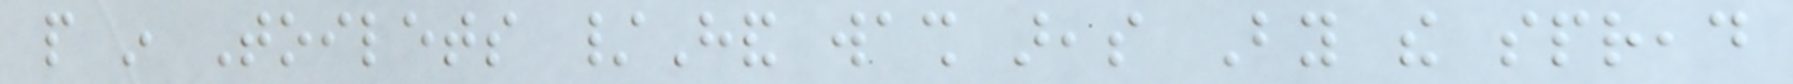people in Toilets /Hand wash areas By the spread
